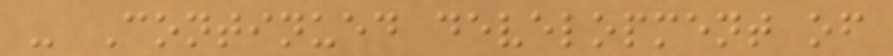- Continued development of
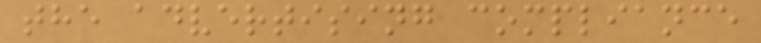the advertising compliance
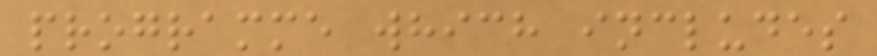programme which includes
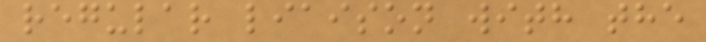regular liaison with the
